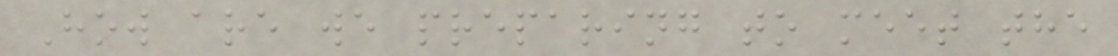How are we preparing to meet the
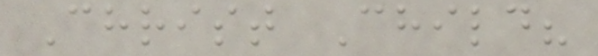Christ Child?
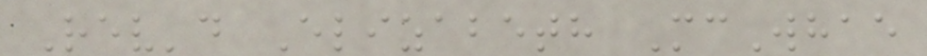Rev'd Elizabeth McWhae
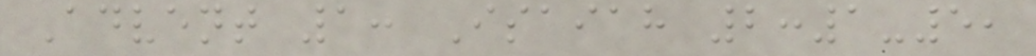Advent 1: Isaiah 2:1-5,
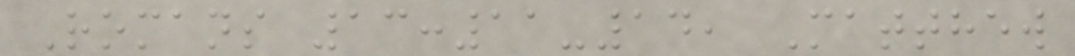Romans 13:11-14, Matthew
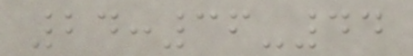24:36-44
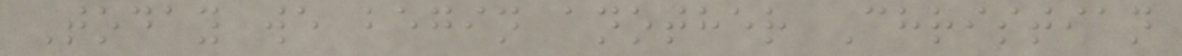Today we begin another Christian
